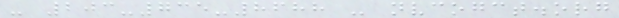- 203-735-8688 - nvcogct.org
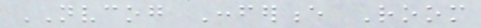NVCOG Conference Room
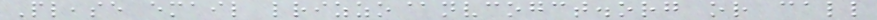Please email lrizzo@nvcogct.org or call
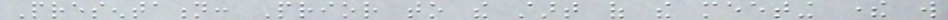Presentation: Prior to the start of the meeting there will
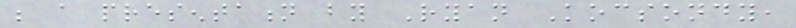be a presentation by Ryan Kocsondy,
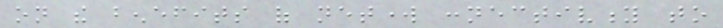on the benefits of network connectivity to
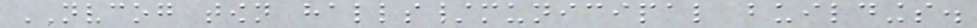NVCOG town halls/municipal buildings.
